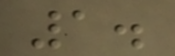1.
